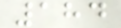184
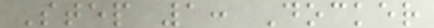Step 1: Docker
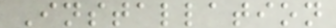Installation
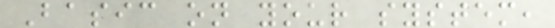Basic on your system,
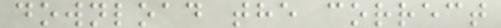download the correct
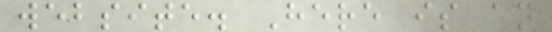website. Here is an
